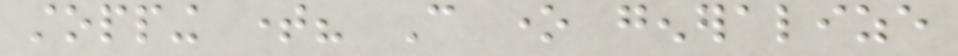stopping time? Can one generalize
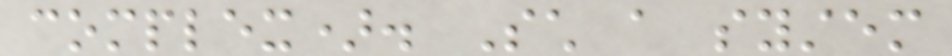complex). Such a system
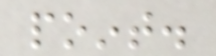point.
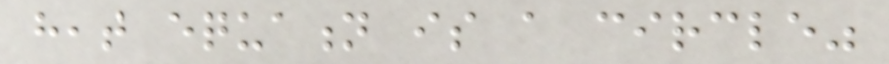heat equation is a circle"
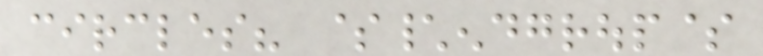circles? $\endgroup$
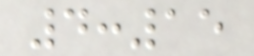4:15
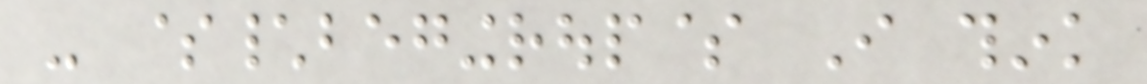- $\begingroup$ I think
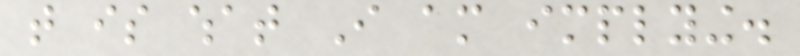that is what I am implying.
